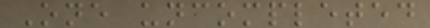One uncompleted
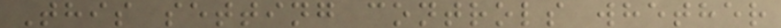This setting controls whether
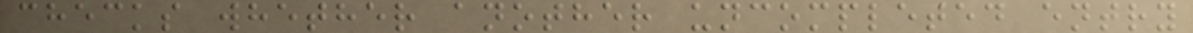checks whether another uncompleted entry
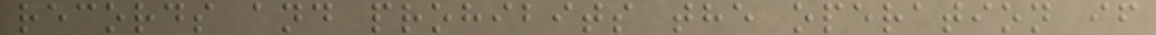records and prohibits the operation if
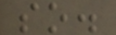so.
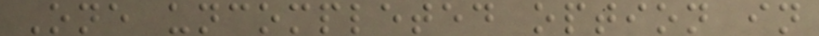One uncompleted option in
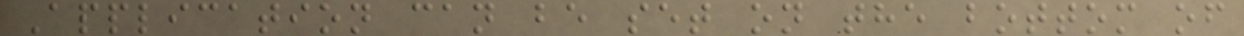Application can be set on the bottom of
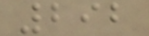292
